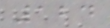124
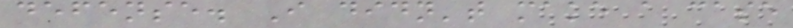defense. I didn't make a case
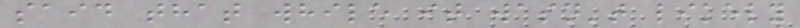said that while it wasn't likely
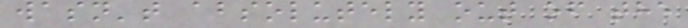wasn't absolutely out of the
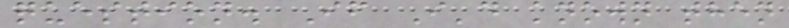question. If I'd known then
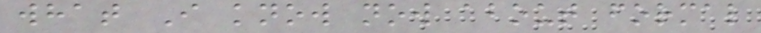what I know now about formal
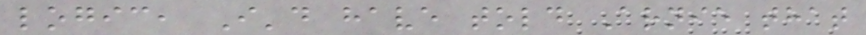logic, I'd have told Arnie that
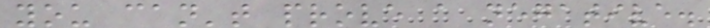you can't prove a negative.
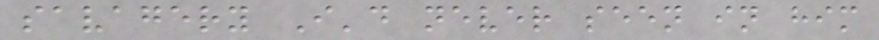savagery I'd never seen in him
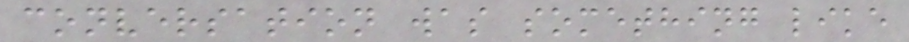conversation was something like
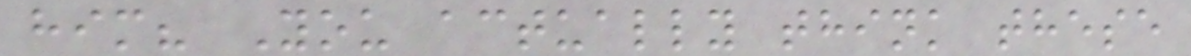him? You actually think these
